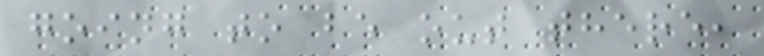going to be out there,
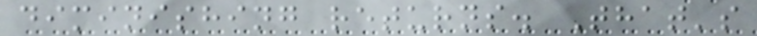diminishing returns. That's
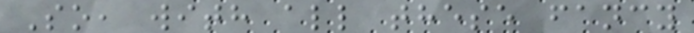So, with all these fancy
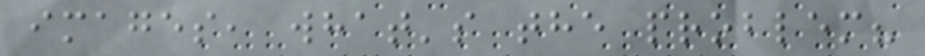images, what's the problem?
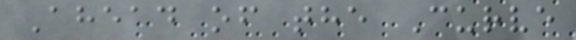Ahead of the Curve
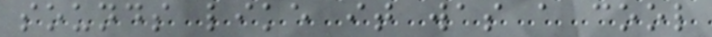sounds like it was a cool
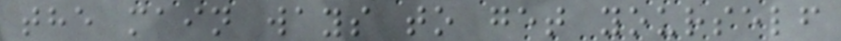the main ways to get yourself
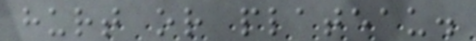hurt or plateau.
